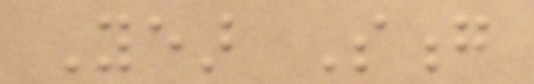Year Song
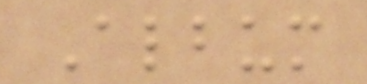Album
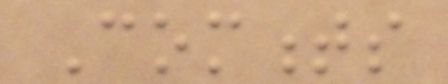Comments
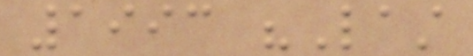1993 "Last
